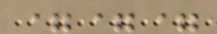===
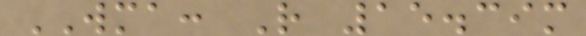WMA: R 15.39m
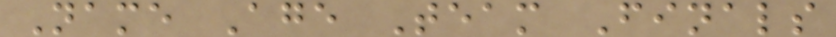Name Age Team Finals
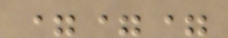===
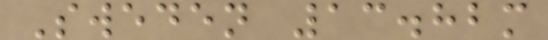Sweden 13.82m
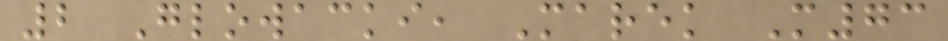2 Glowacki, Marek M73
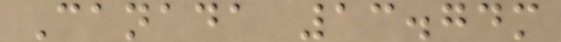Canada 13.74m
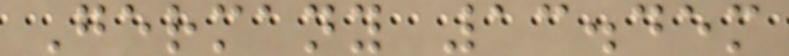Germany 13.45m
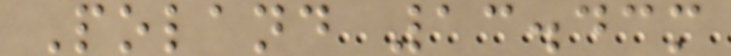Poland 13.43m
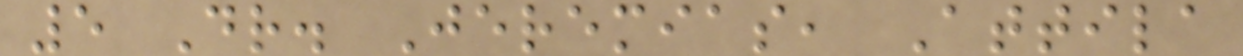5 Dr. Jeremias, Attila
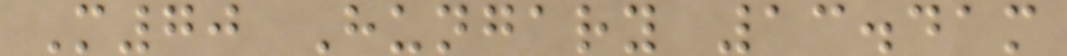M70 Hungary 13.41m
